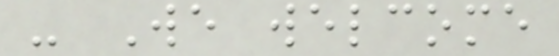- We welcome
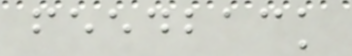feedback
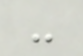-
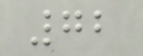72
